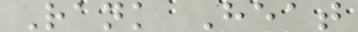Rank Heat
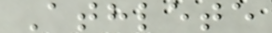Athlete
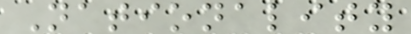Nationality
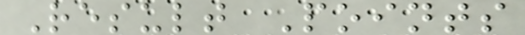Result Points
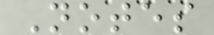Notes
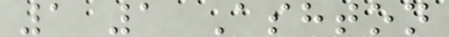1 1 Ashton
